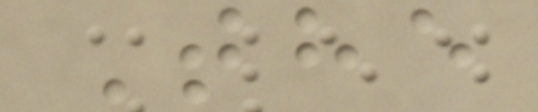The
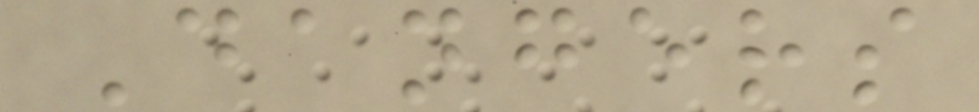Dangers
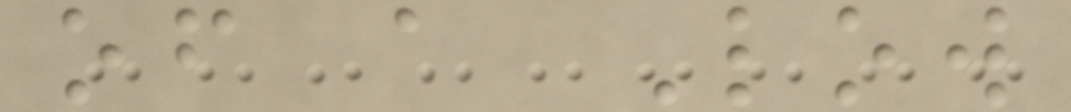of a Low
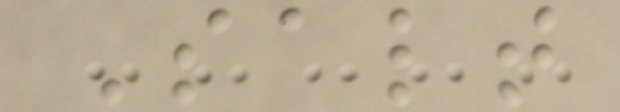Salt
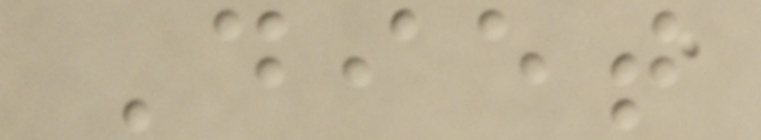Diet
